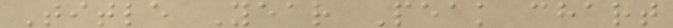Title Year Peak chart
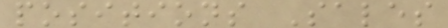positions Sales
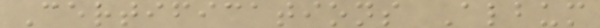Certifications Album
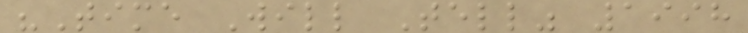"Time Will Tell" 1998
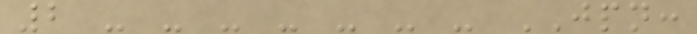2 - - - - - - - JPN:
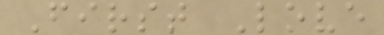First Love
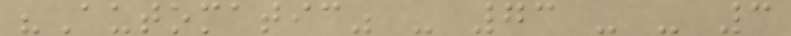"Automatic" - 73 - - 3
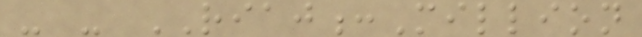- - RIAJ:Million
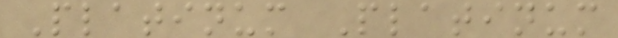Platinum Platinum
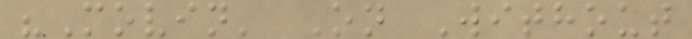"Movin' On Without
